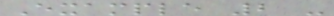Example 2 -
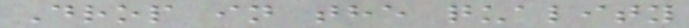Drop in the quality
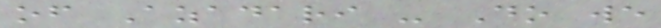of Azadari - Do we
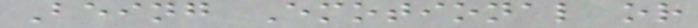Being Emotional or
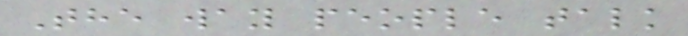The way people talk
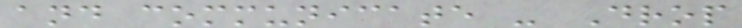and communicate - Drop
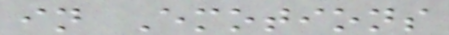in Emotions
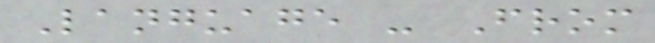Language - From
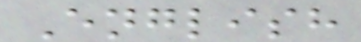English
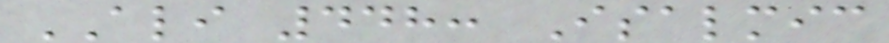ALI 448: Isalmic
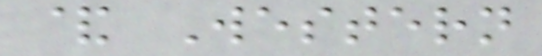& Western
